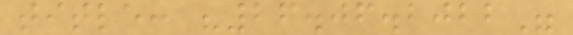title: "26.06.2022"
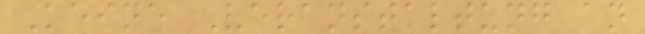Keine Veranstaltung an
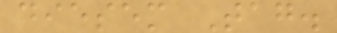diesem Tag.
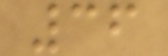36
